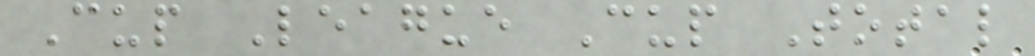Cup League Cup Total
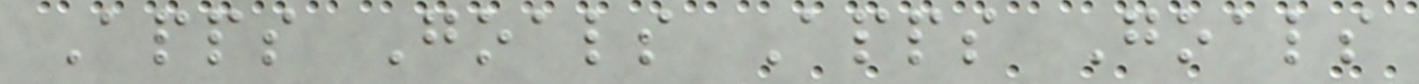Apps Goals Apps Goals
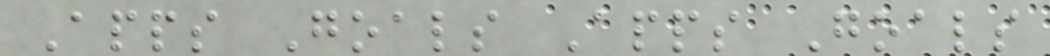Apps Goals Apps Goals
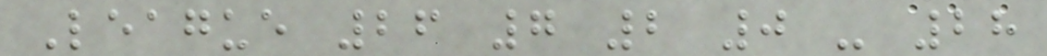League 26 7 2 0 - 28
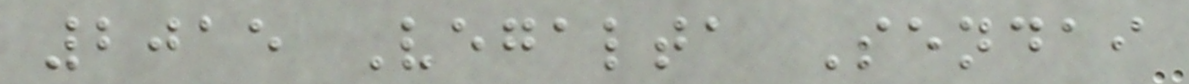2015 Vegalta Sendai
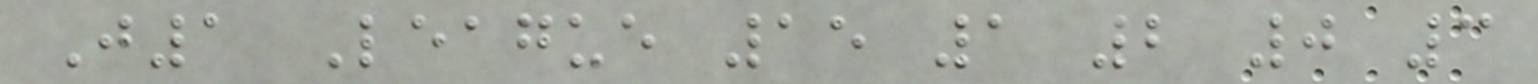J1 League 15 1 2 0 3
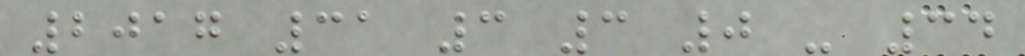2017 31 3 3 0 - 34
